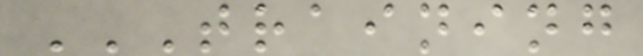TRAINING
